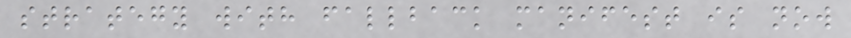strategy with fallback manifest is now
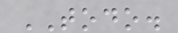TODO.
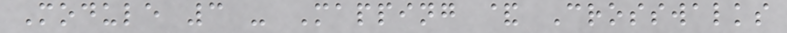Module 3 - Mapping & Crosswalks
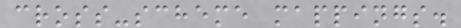cross-scheme mappings.
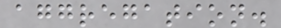aggregation.
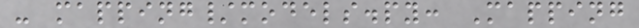- mapping/models.py: Mapping
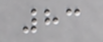83
